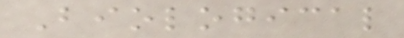Biological
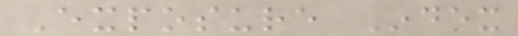Exposure Index
